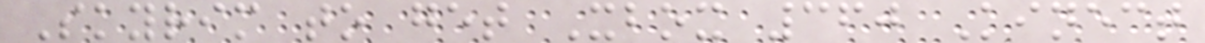Skyrim to get Xbox 360 Kinect
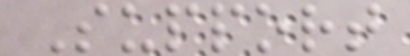Support
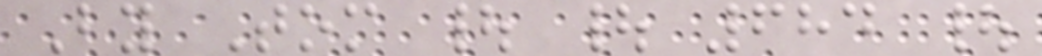By Tom | | 684 |
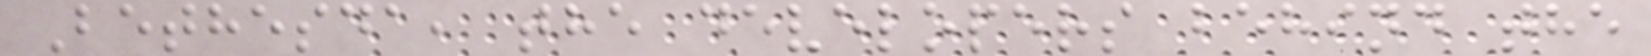Bethesda, the developers behind the
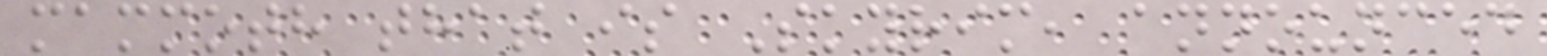mammoth that is Skyrim, announced
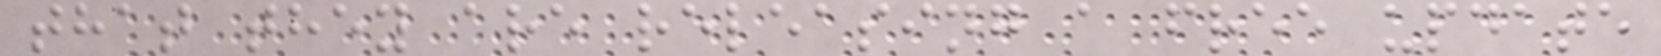that they are releasing a free update
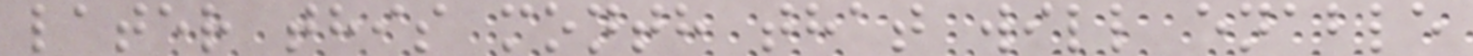later this month that will enable
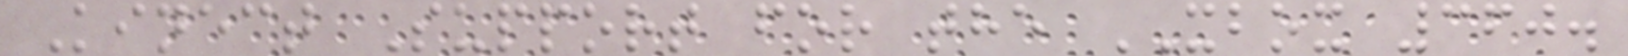Kinect Support for the XBOX 360.
